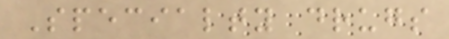Specialty drugs
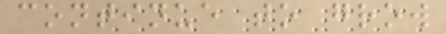continue to grow
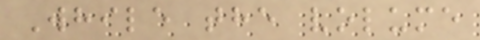While the volume
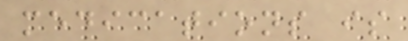medications is
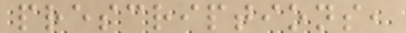prescriptions,
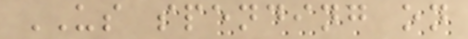US spending on
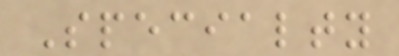Specialty
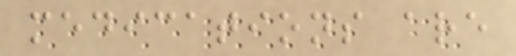medications are
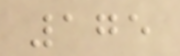175
